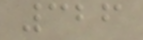326
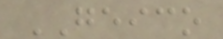GEICO
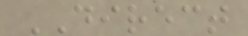DIRECT
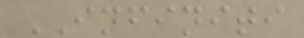INFINITI
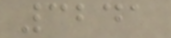3241
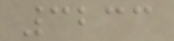3233
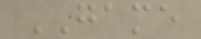GAME
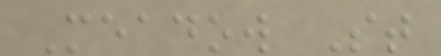Meadow St
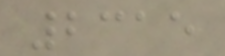2315
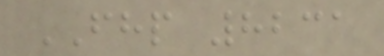FHP 8231
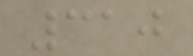310
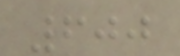600
